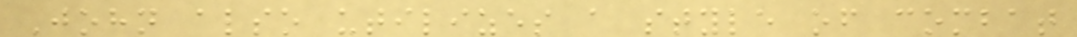John also utilizes a style of combat
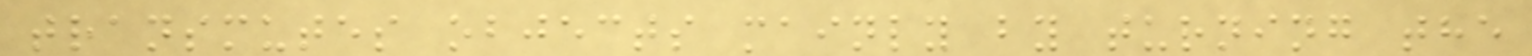transmutes objects mainly by turning the
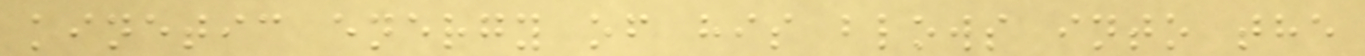kinetic energy of his blows into the
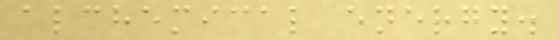alchemical energy.
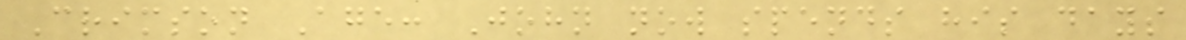Crimson Age: John now spends his days
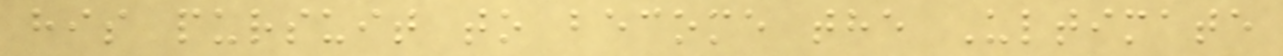his pursuit to become the Ultimate
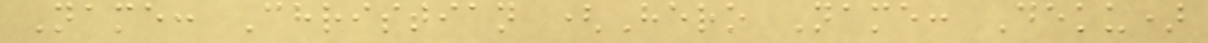Name: Christian (Hero Name: Deku)
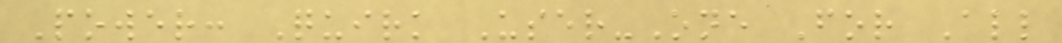Power: Quirk User-One For All
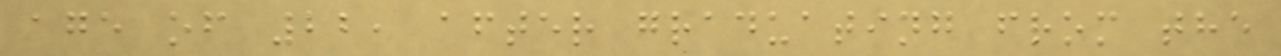age of 22, after graduating from the
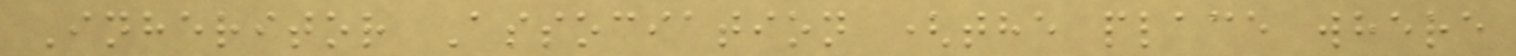Inheritor Association (the place where
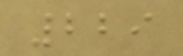229
